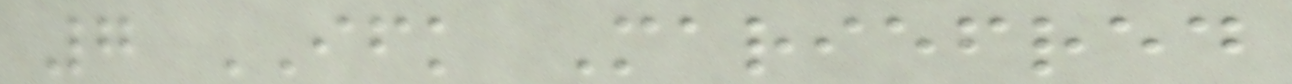7 IFK Mariefred
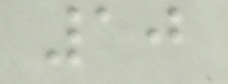10
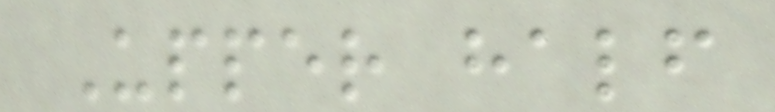Upper half
